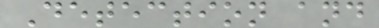Detection and
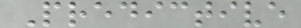Predictive
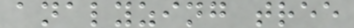analyzing tree
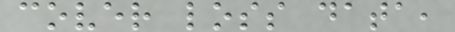cover loss data,
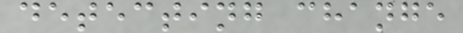detecting change
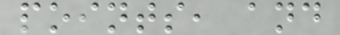points, and
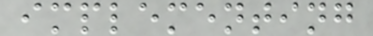implementing
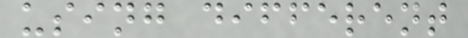using different
